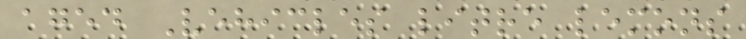aged Vehicles litre lemons
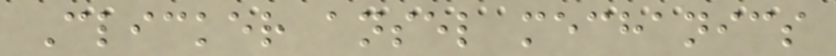Clicker ansel mechanics
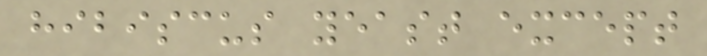hibiscus yeast except
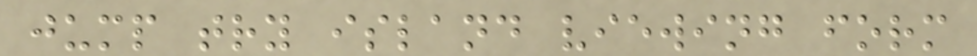jump try island viewing form
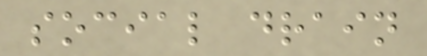social drain
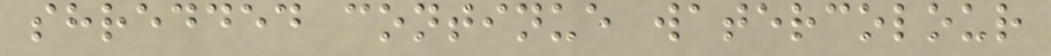shredded continue watercolour
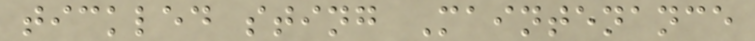tickled sting Maintenance
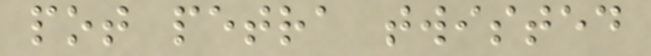pot petra twisted
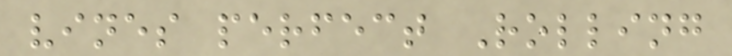vines perfect Rolling
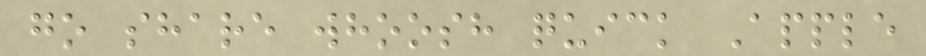go share whoosh quick Apple
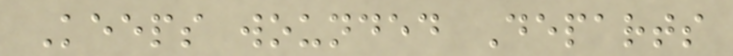Keeps wounded Departs
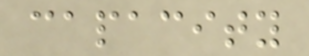capacity
